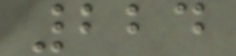224
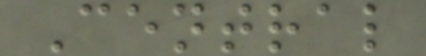Central
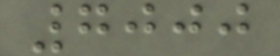7000
